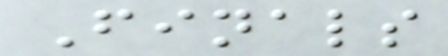Finals
